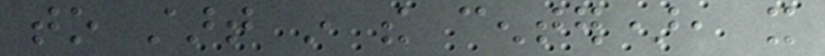to start in the center), it
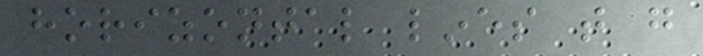horizontal lines that go
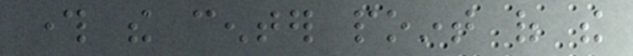through the center point of the
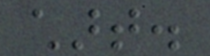chart.
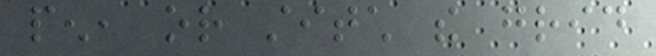pen, or stitch the grid
